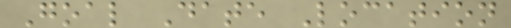Goal Date Location
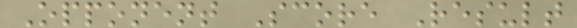Opponent Score Result
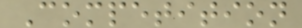Competition
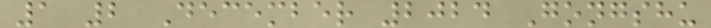1 2 December 2024 Gongshu
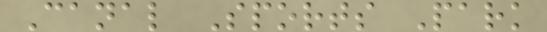Canal Sports Park
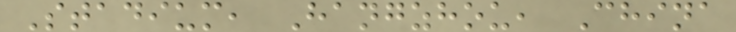Stadium, Hangzhou, China
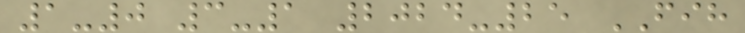1-0 3-1 2024-25 FIH
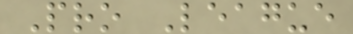Pro League
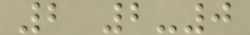2 2-0
